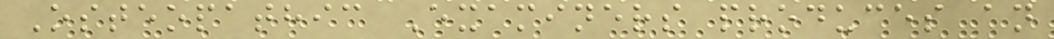Osteopathic Examiners produces an
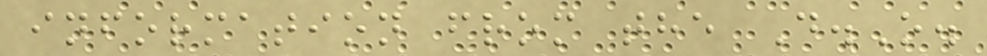information from the D.O.
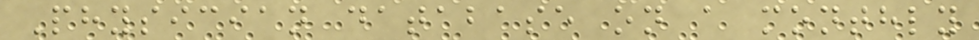Physician database on a monthly
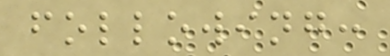following:
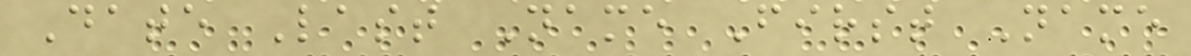Date Last Name First Name
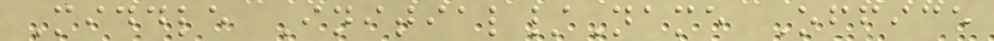Middle Initial/Name Office
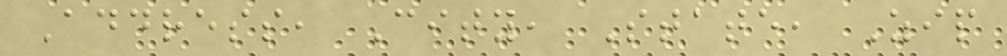Address, City, State, Zip
